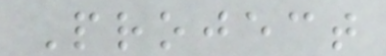Project
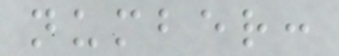number:
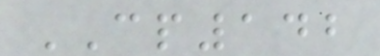CP142
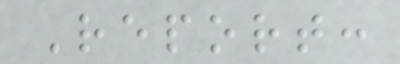Report:
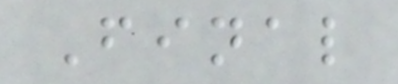Final
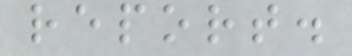report.
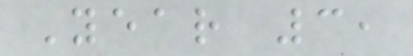Year 3,
